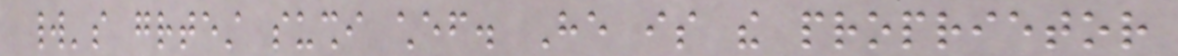world's greatest sushi chef. He is the proprietor
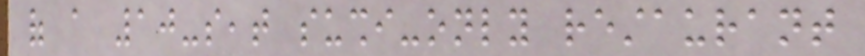of a 10-seat sushi-only restaurant
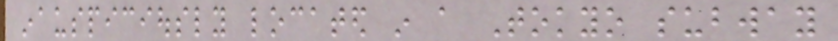inauspiciously located in a Tokyo subway
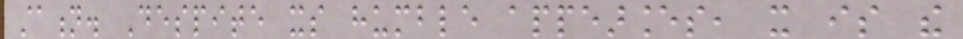station. Despite its humble appearances, it is the
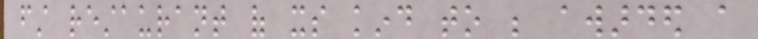first restaurant of its kind to be awarded a
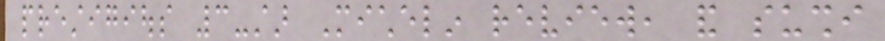prestigious 3-star Michelin review, and sushi
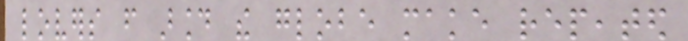lovers from around the globe make repeated
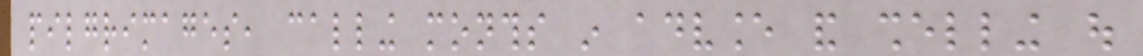pilgrimages, calling months in advance and shelling out
